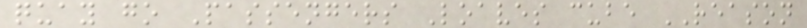quay go Passengers Loaves cube REASON
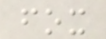fox
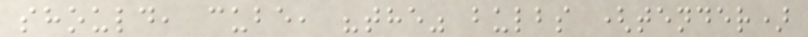should, cube, "the" bulbs (tender)
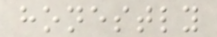honestly
